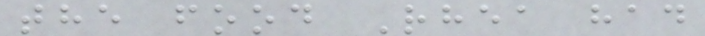the food Rhea had
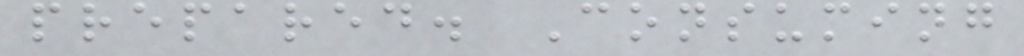prepared. Consuming
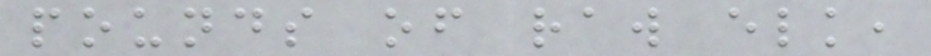pounds of raw elk,
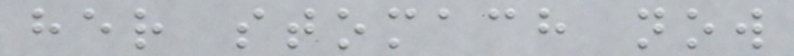her stomach now
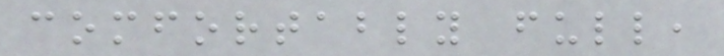comfortably full,
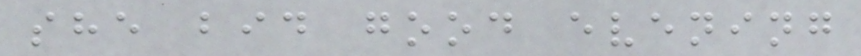she bid good evening
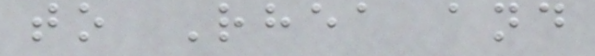to Rhea and
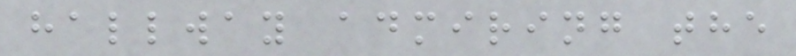hallway admiring the
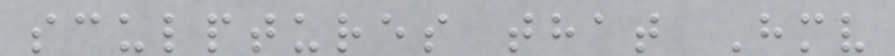sculptures that Hmv
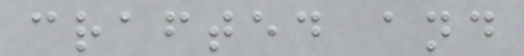crafted and
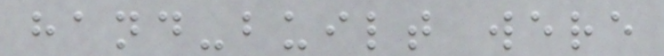hand-built were
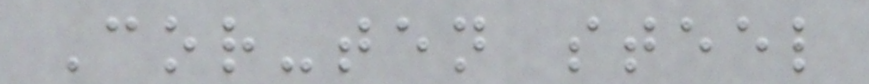Cor-ten steel
